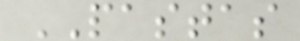PASTAS
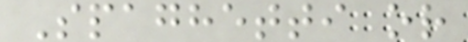Spaghetti or
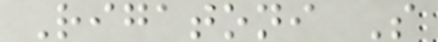Rigatoni S
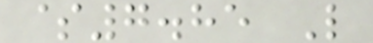$7.85 L
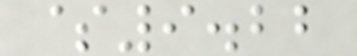$9.22
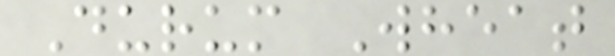Durum Wheat
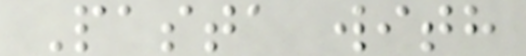Pasta with
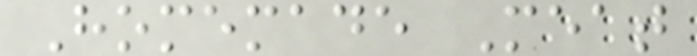Homemade Meat
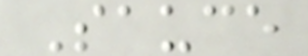Sauce
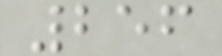256
